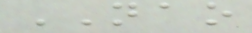NAO
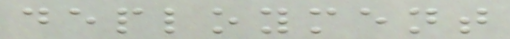deployment
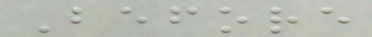Before
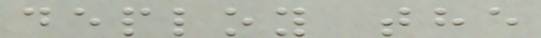deploy the
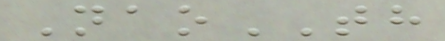NaoTH
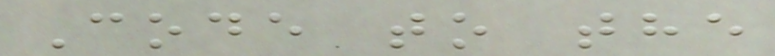Code to the
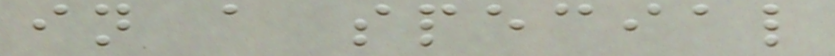in a special
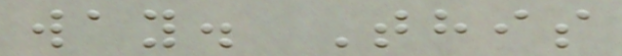way. This
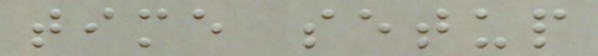time setup
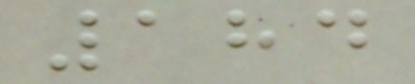184
